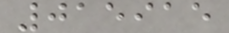015915
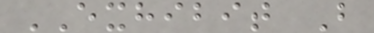EXHIBIT B
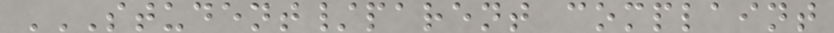STUDENT/PARENT COMPLAINT
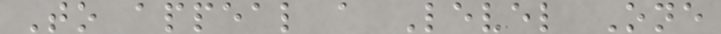To appeal a Level One
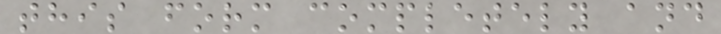this form completely and
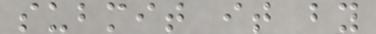submit it by
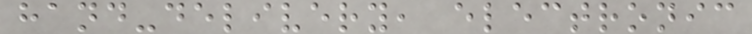hand-delivery, electronic
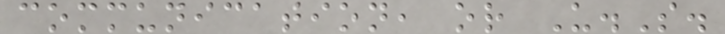communication, or U.S.
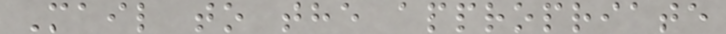Mail to the appropriate
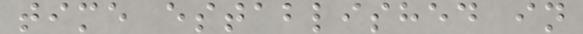time established in
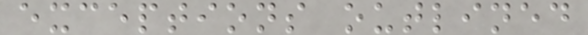exceptions outlined
